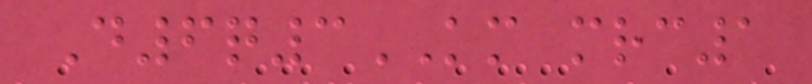D6q3KM mrc1
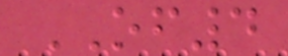OF4
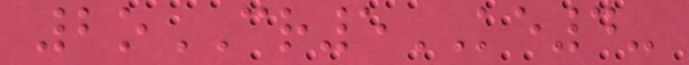2oCR5KE4-
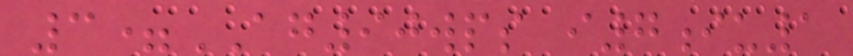3=AG90wps i7iu1
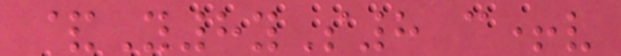&Y8yS8 c+v
